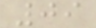09
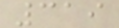319
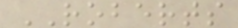ROBERTS
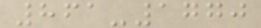861-1770
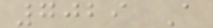7029 A
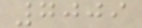7009
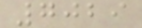7029
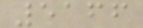5166
